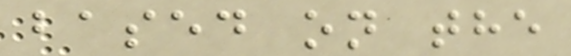based on the
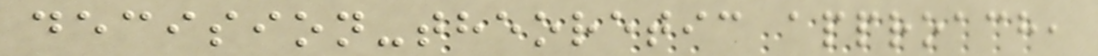decision-theoretic approach,
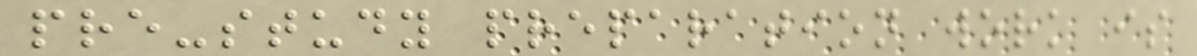pre-study preparation work is
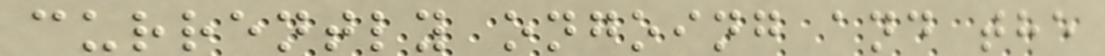currently ongoing and the
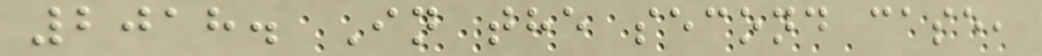2018. In the second case,
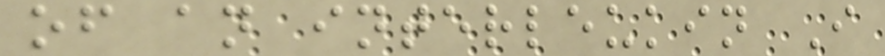of an interleukin I
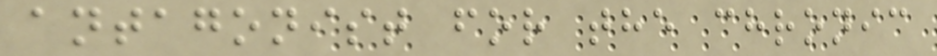antagonist for the chronic
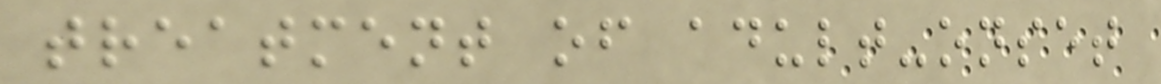treatment of adult-onset
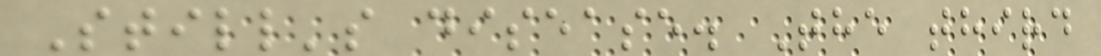Still's disease. The third
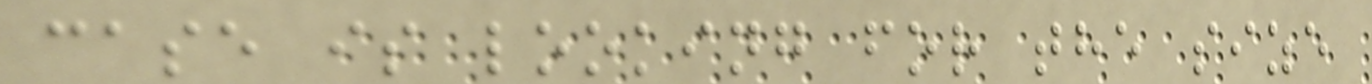case is looking for the size
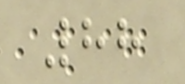88
